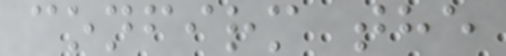confirm the
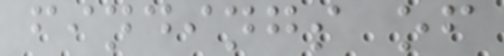findings of
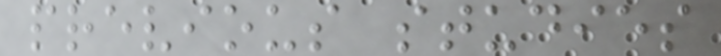previous studies
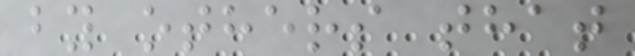by others that
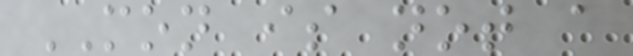MON is not a
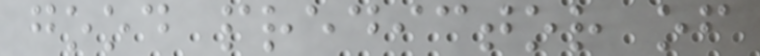good predictor of
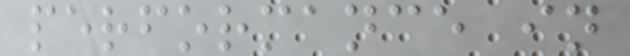performance in
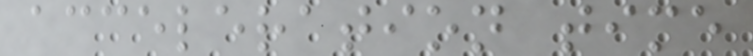acceleration time
